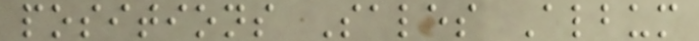positions Sales Album
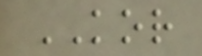KOR
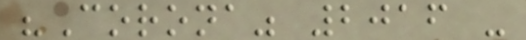"Corona" 2016 -
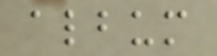album
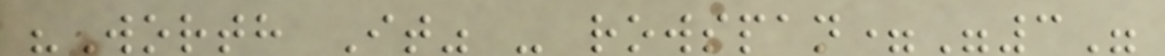"Worth It" - rowspan="3"
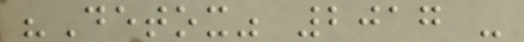"Detox" 2017 -
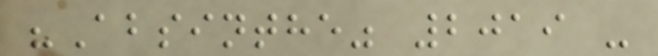"Absinthe" 2019 -
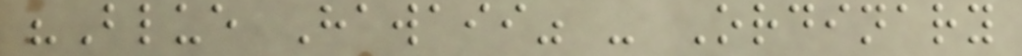"Blue Hawaii" - Ordinary
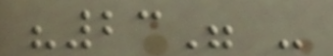"23" -
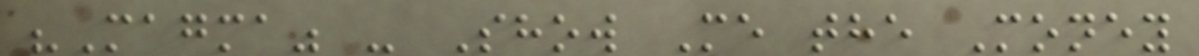"Magma" - Show Me the Money
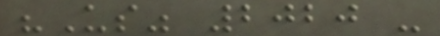"Us" 2020 -
